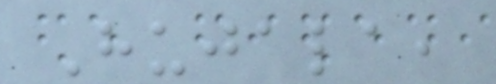Hujala,
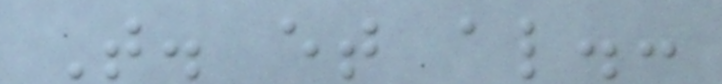T. et al.:
